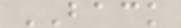BACK
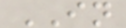IN
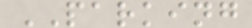PARKING
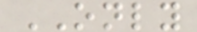ONLY
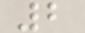2
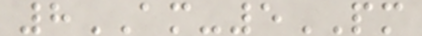8AM-5PM
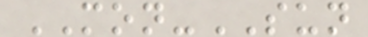MON-SUN
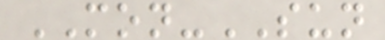MON-SUN
